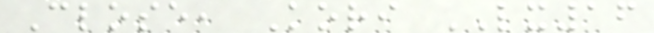Close, Kori LX16
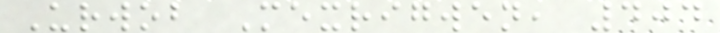Urwob Mexrigwen, 404
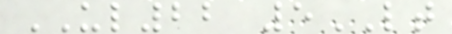UL22 5LT
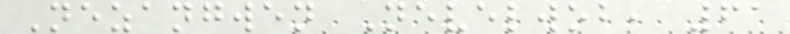Nezangwen Nevelwob, 61
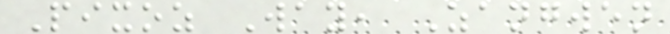Pixoz Way, Zangwen
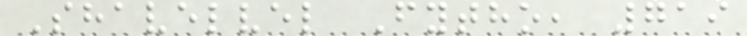Shavelvel Fytho, 719
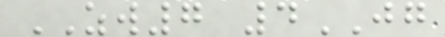ZW7 4JG
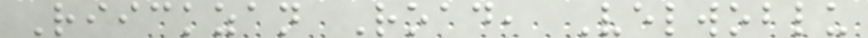Riickzan Road, Velwoblu
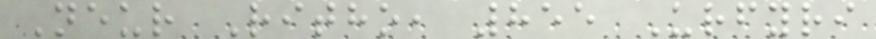Neur Ritho, 855 Urfyri
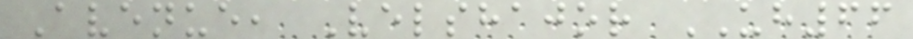Avenue, Velshajor UH66
